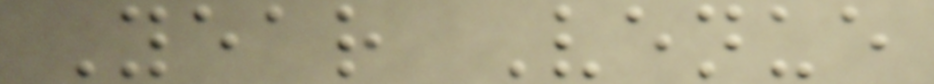Year Venue
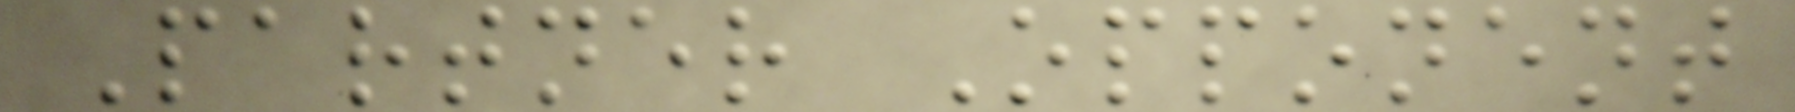Partner Opponent
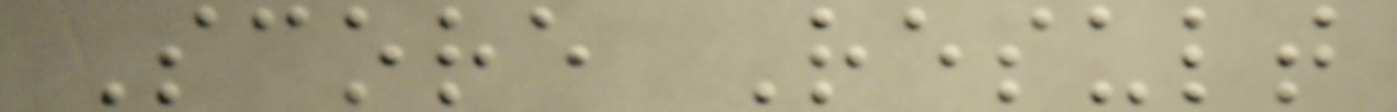Score Result
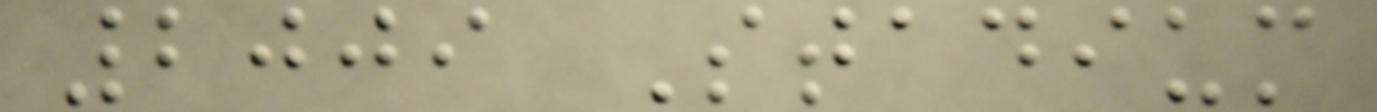2009 Stadium
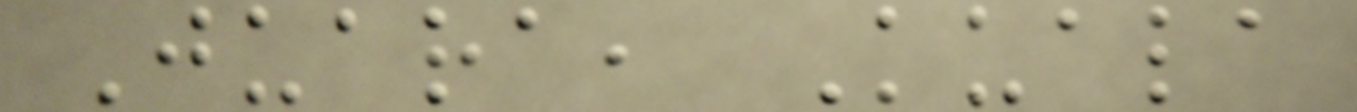Juara, Kuala
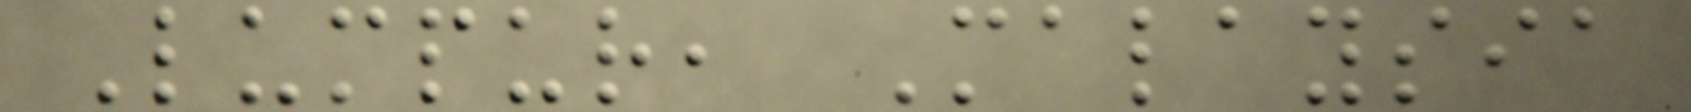Lumpur, Malaysia
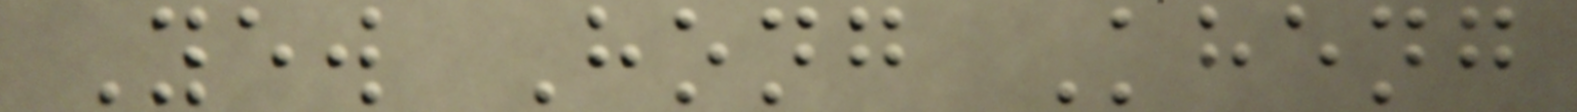Yew Hong Kheng
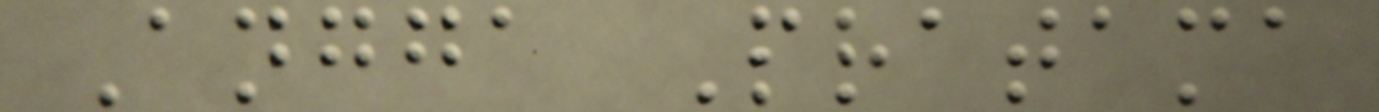Angga Pratama
